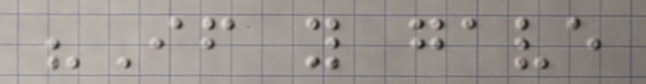"If you gave
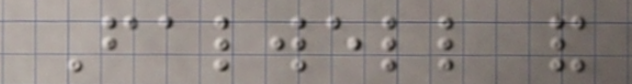Falwell and
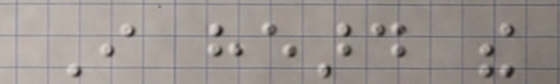I heard the
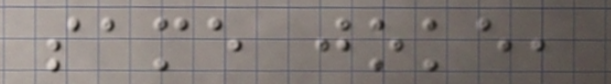same joke,
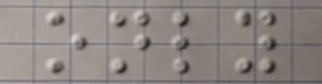only
